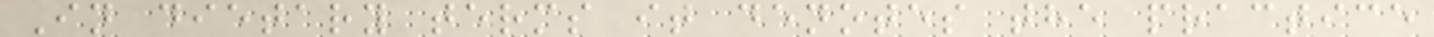In dietary terms it denotes the practice
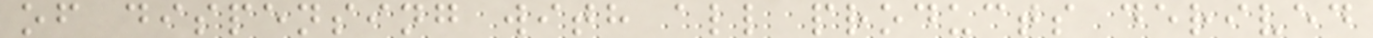of dispensing with all products derived
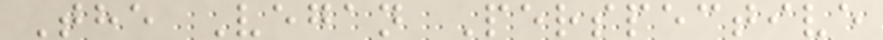The Vegan Perspective
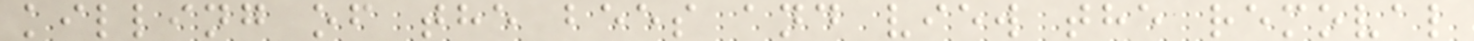killing of the bees and view the removal
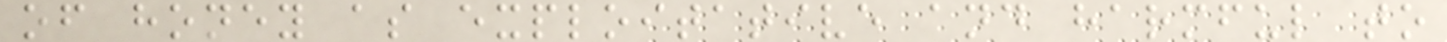of honey as exploitative and harmful to
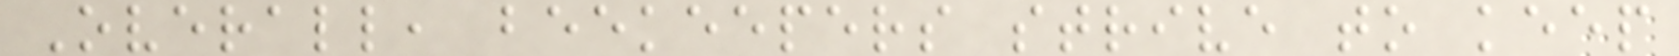Overall, beekeepers strive to keep
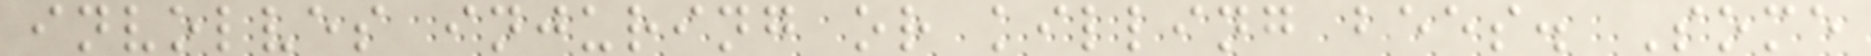involves injuring or killing bees. Some
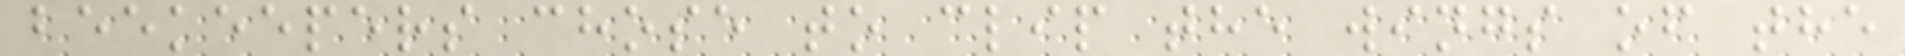beekeepers chose to clip the wings of the
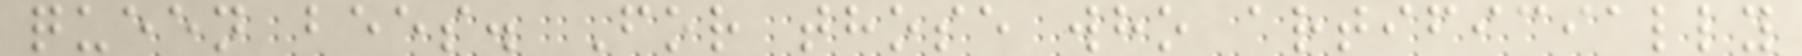queen bees. For those who artificially
